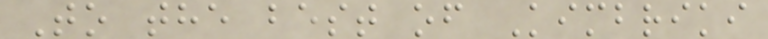To the best of Kimbriki
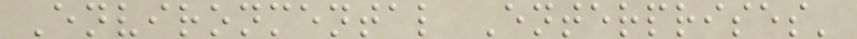Environmental Enterprises'
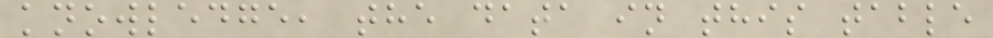knowledge, the data in this table
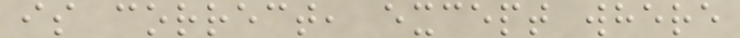is correct, except where
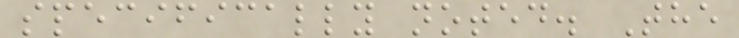specifically noted. The
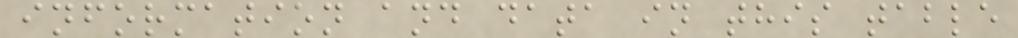information and data in this table
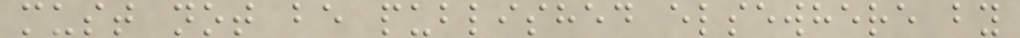must not be published elsewhere by
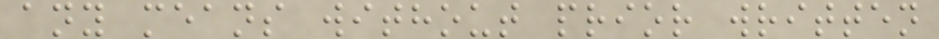any means without prior written
